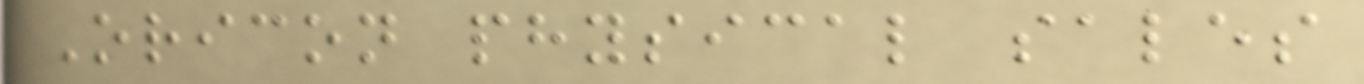Oricon physical sales
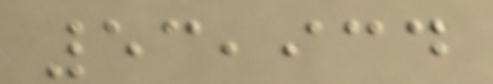53,934
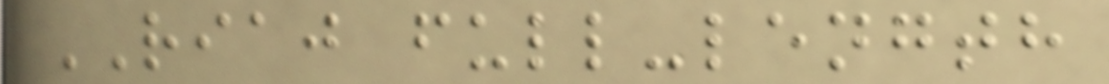RIAJ full-length
